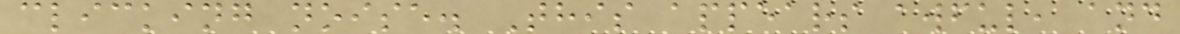clicking noise. This appears awful, and
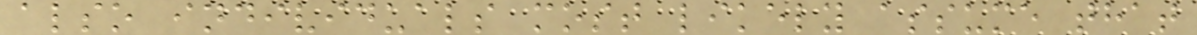also individuals most likely assume that
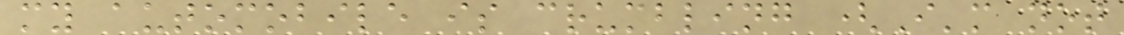my automobile is crumbling (I'm not
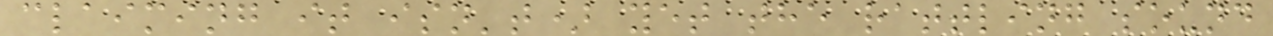claiming it isn't) yet the rattling sound
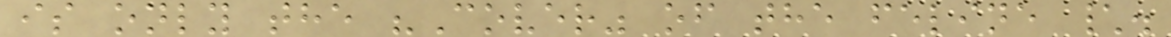is only the "Cover" of the feline \.
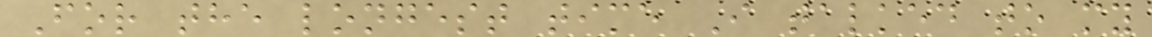For the longest time I talked to my
